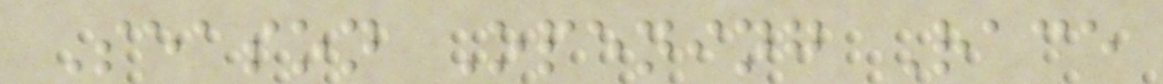Season Opening Race
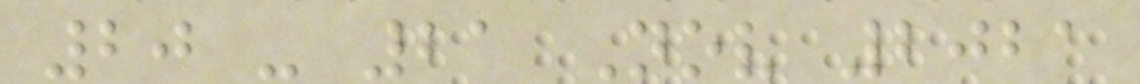20 - 21 Nov 2021
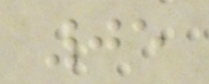05
